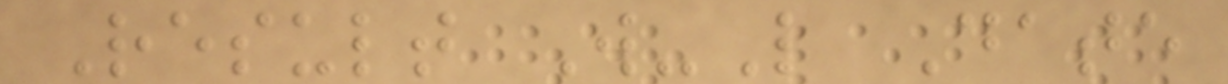Result W-L Date
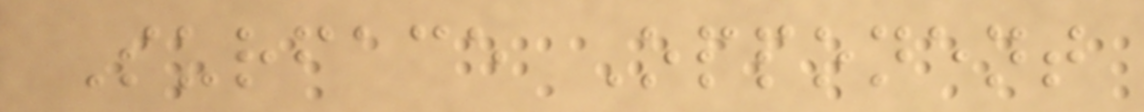Surface Opponent
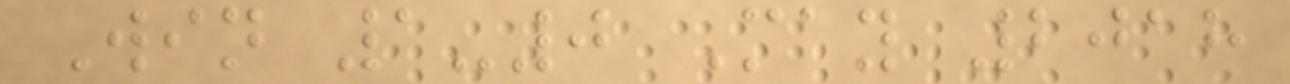Win 1-0 May 2018
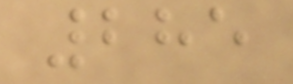285
